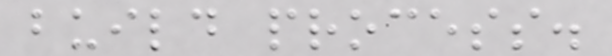build process.
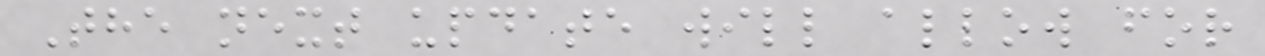The next update will allow for
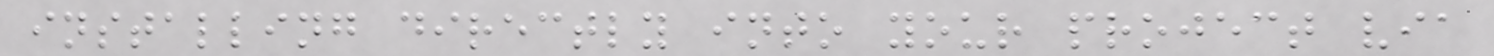installing directly into your project via
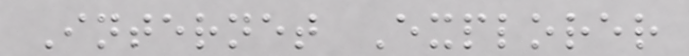Internet Explorer
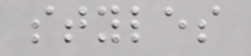styles
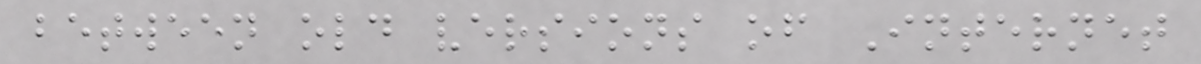between old versions of Internet
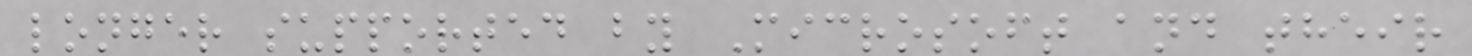longer supported by Microsoft and their
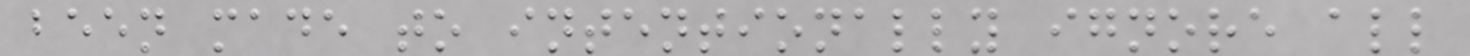been made to intentionally ignore all
